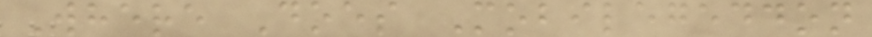Where Does Mobilegeddon
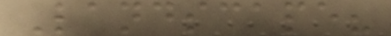Landscape?
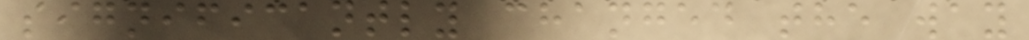significantly changed the way
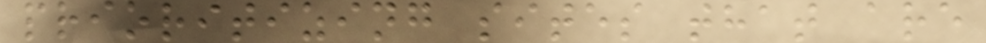prioritizing sites that are
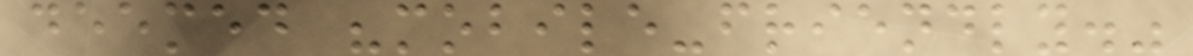deemed "mobile-friendly."
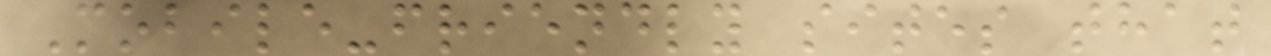Mobile-friendly sites that
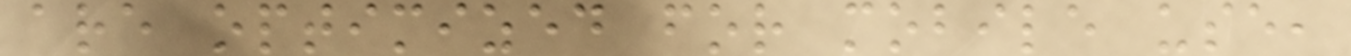are optimized for mobile use,
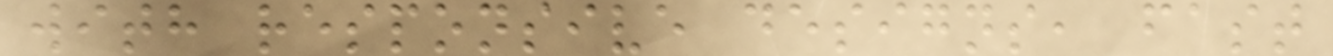with responsive designs, fast
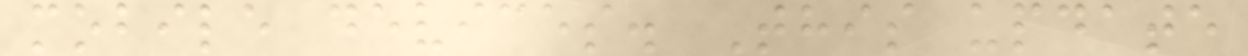mobile devices. This update
